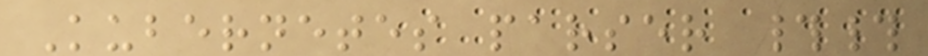Kubernetes parser ##
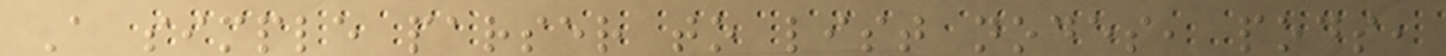A simple parser to list nodes, pods,
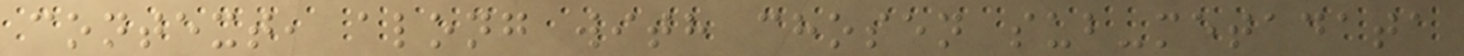context, along with chosen sub-metadata
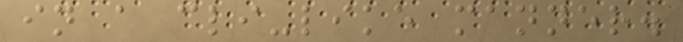in a cli-like manner.
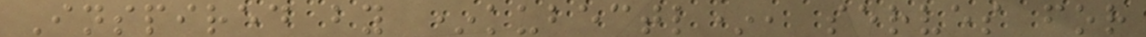Inspired by *kubectl*, serves for
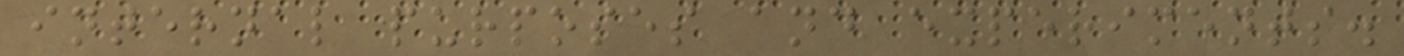internal purposes and experiments.
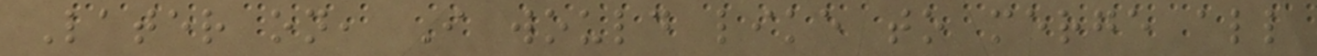Later on, I would like to merge all
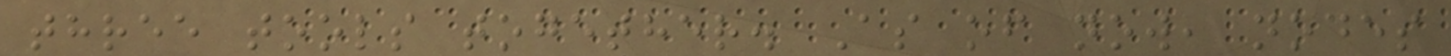three tools together. As of now, nodes
